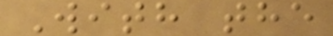With the
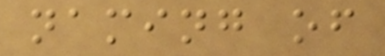naming of
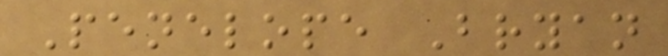Penelope Bryan
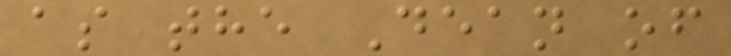as the Dean of
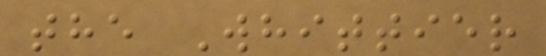the Whittier
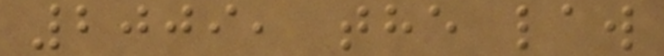2009, the law
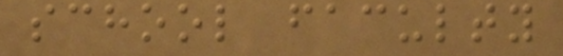school faculty
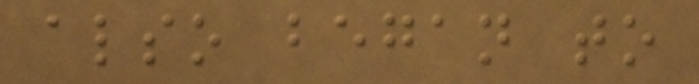also began to
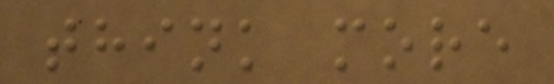think more
